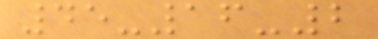45-16-2
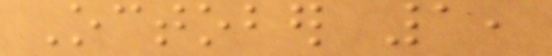October 1,
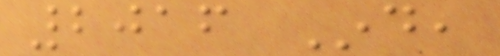2016 Ind,
